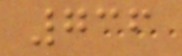736
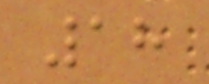18
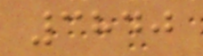3840
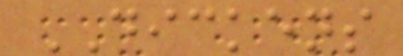DICKENS
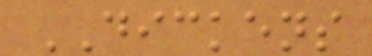DICKENS
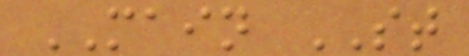MAIN ST
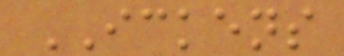ICKENS
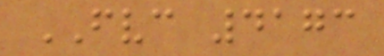FVC 4173
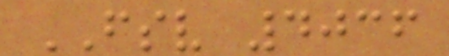FSV 4036
